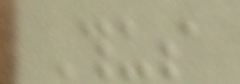Thus
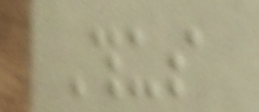Thus
